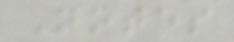Notes
